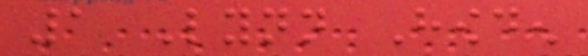1 Lynn Howden
